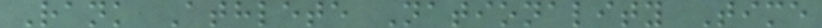Rank Athlete Nationality Time
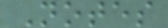Notes
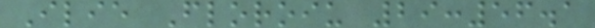Ilie Floroiu 29:56.1
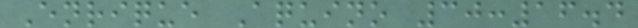Enrique Aquino 30:16.4
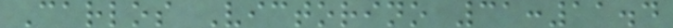Carlos Victorino 31:11.4
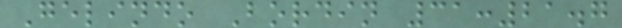Gelindo Bordin 31:21.7
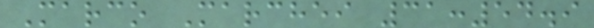Marco Marchei 31:54.9
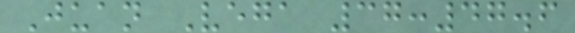Juan Vega 37:47.6
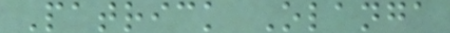Patrick Olanga
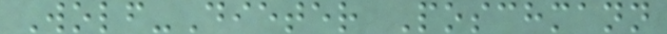Wolf-Dieter Poschmann
